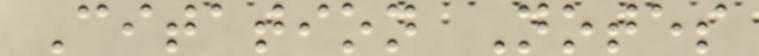Citation Notes
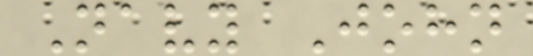Navy John
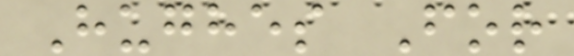Hughes For
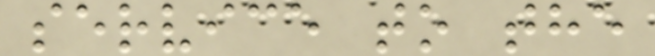service to the
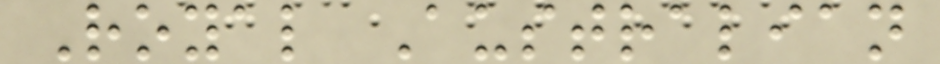Royal Australian
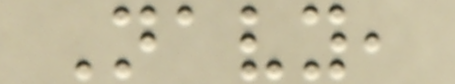Navy,
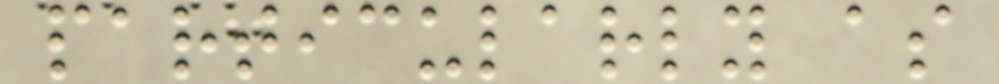particularly as
